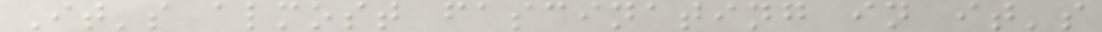It's almost fascinating in it's
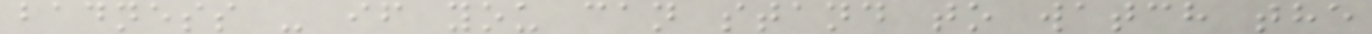badness - if you can stand to watch the
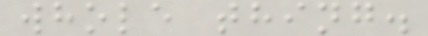whole thing.
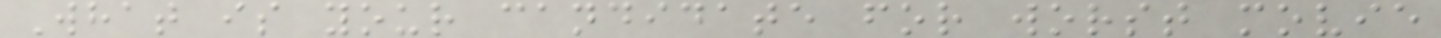What is your candidate for worst movie
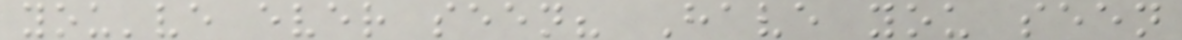you've ever seen? Have you seen
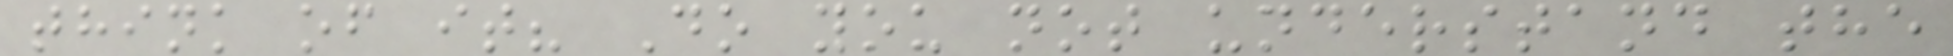think of it? Do you not understand the
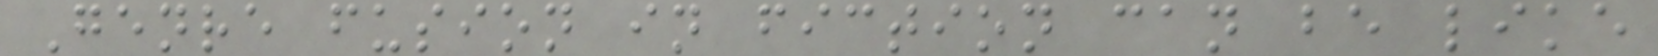Genre fusion in fiction can be like
